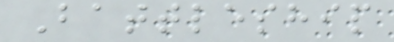Battleship
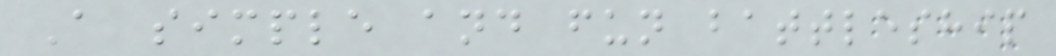A simple and fun battleship
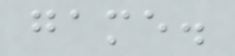game.
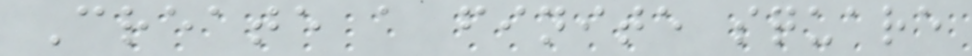Create a finite square
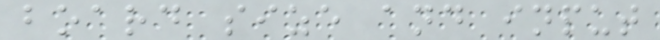board size and input
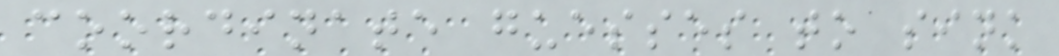coordinate guesses to sink
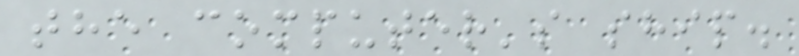the computer's ship.
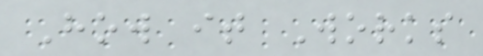How it Works
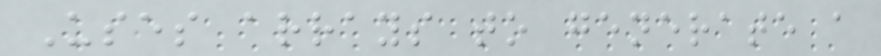Uses arrays to generate a
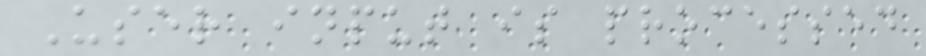User input is processed
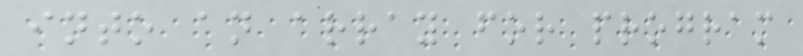into an array for program
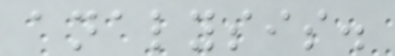analysis.
